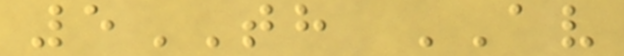5TH AV
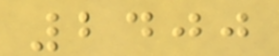2400
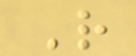R
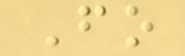Fo
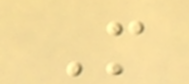M
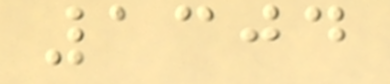1304
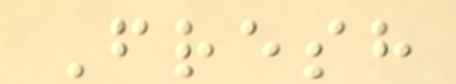Fresh
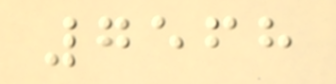7568
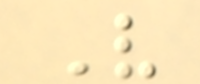V
